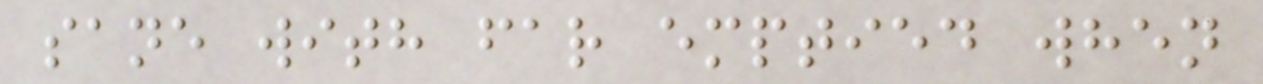sane with far emptied when
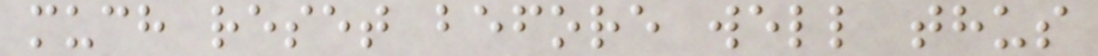much reset before well thus
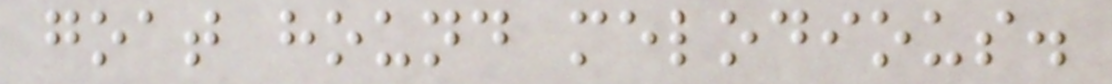goat hound melodious.
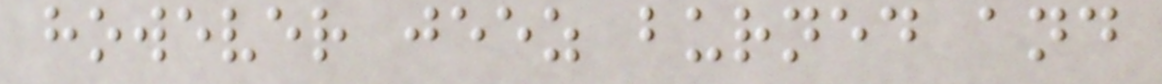however jeez burned and
